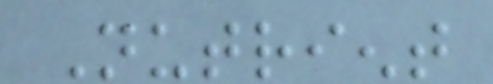Nutrient
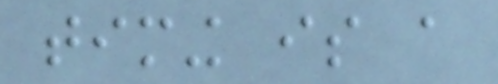timing is a
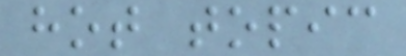hot topic
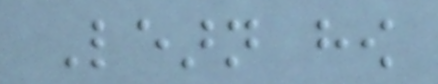Learn how
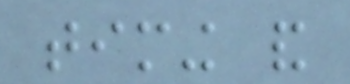timing and
